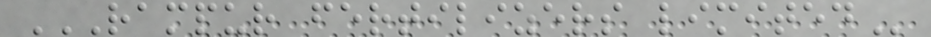RAMPUR FERTILIZERS LIMITED
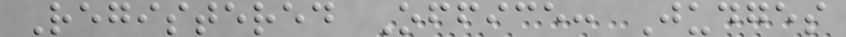Registered Office: Judges
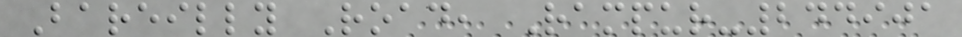Bareilly Road, Rampur-244901
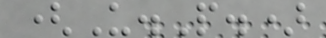(U.P.)
